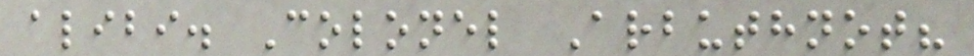alibi. Colonel Arbuthnot?
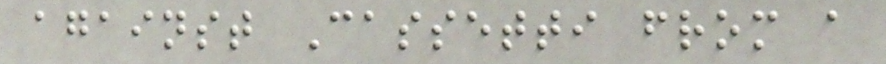against Cassetti from a
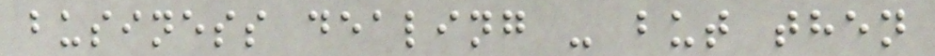business dealing - but then
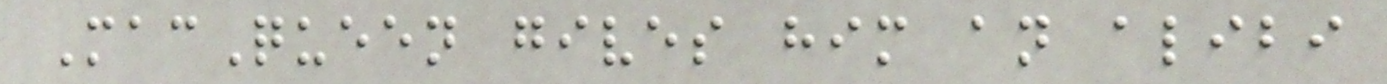MacQueen gives him an alibi
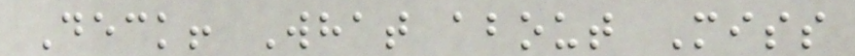Deck! What about Miss
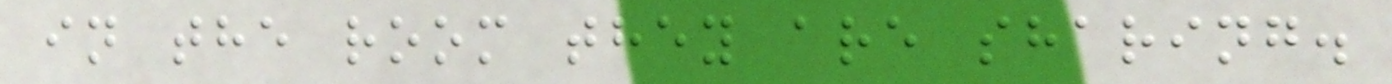in the room they are sharing.
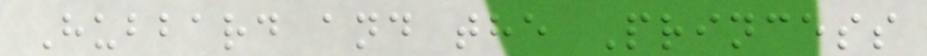Hubbard and the Princess
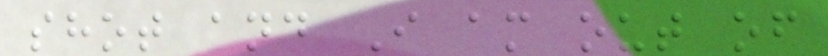shot and I am out of
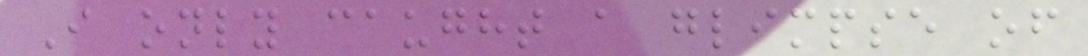I only caught a glimpse of
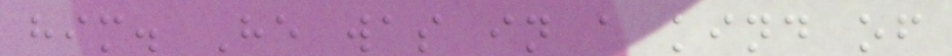him. He was in a kind of
